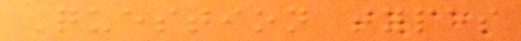Question types
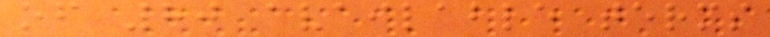of 80 available terms
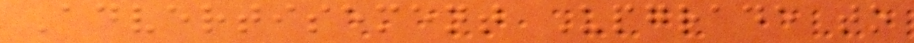Advertisement Upgrade to
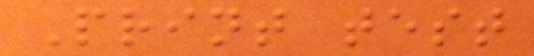Print test
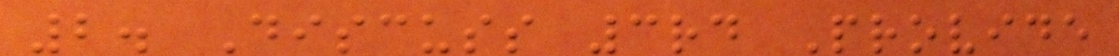2. Discuss 3rd Provide
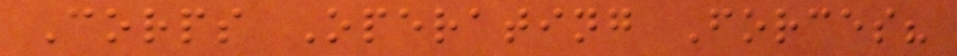Corps Operating Forces?
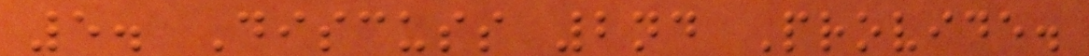5. Discuss 2nd Provide.
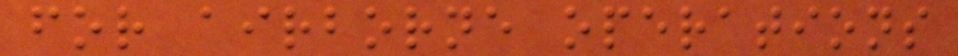for airborne operations
